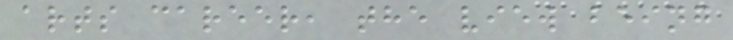arts career, the view being
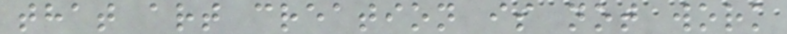that art creation is not work
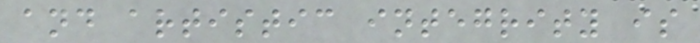and artistic integrity is
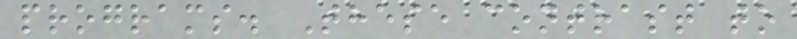programs. These contrast to
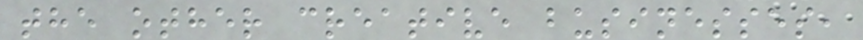the other creative businesses,
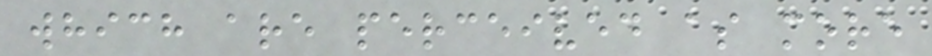which are perceived as more
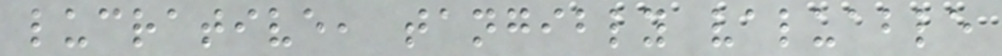lucrative, tangibly valuable
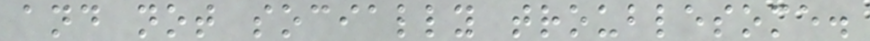and not socially troublesome.
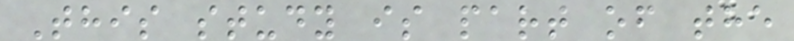This study is part of the
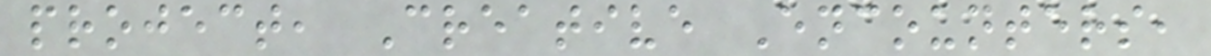project, Creative Encounters,
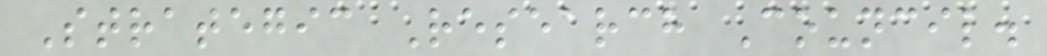Strategic Research Council.
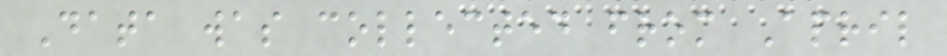Data was collected from April
